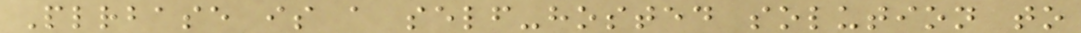Plrbase is a self-hosted solution to
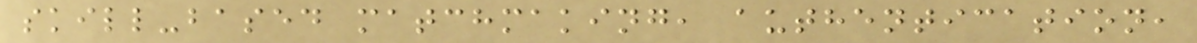skill-based matchmaking, authentication,
